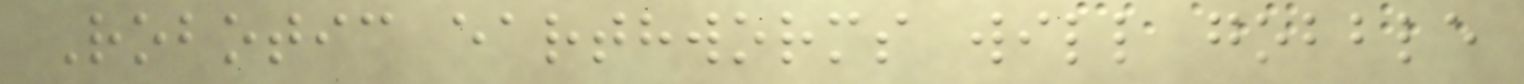Robotic earthworms will gobble
